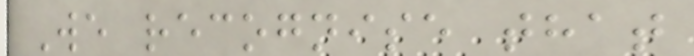We recognise that
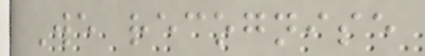We recognise
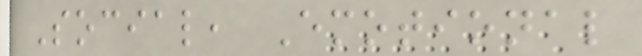Social, Emotional
